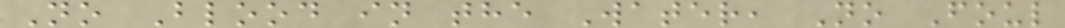No Blood in the Water, No Foul
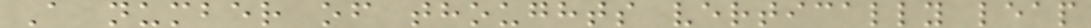A number of thoughts vertically leap
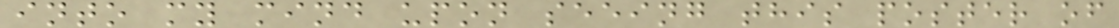into my mind upon seeing this poster of
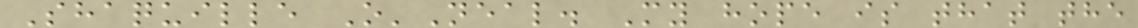Shaquille O'Neal. My hope is that the
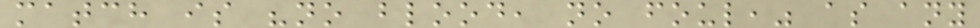match is "no blood, no foul," as any
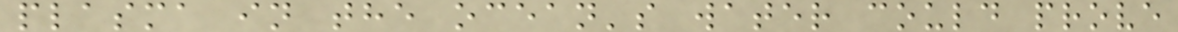plasma in the ocean's water could prove
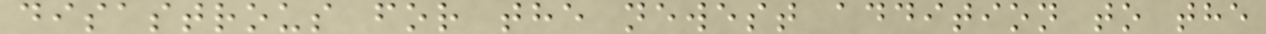disastrous for the newest addition to the
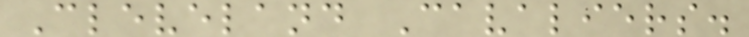Cleveland Cavaliers.
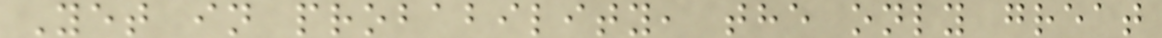Yet in probability, the only great
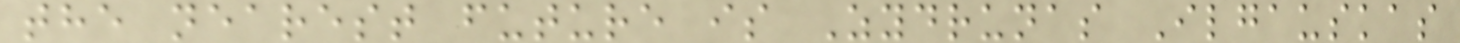the nearest future is Zydrunas Ilgauskas
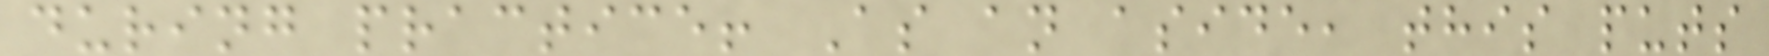during practice! As an aside, this puts
